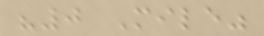"0 Mile"
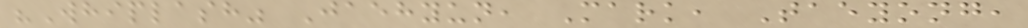"Whiplash" Jaehyun, Mark, Taeyong,
